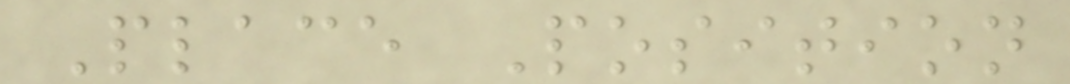Place Position
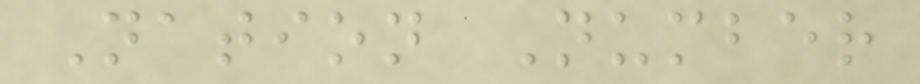Nation Number
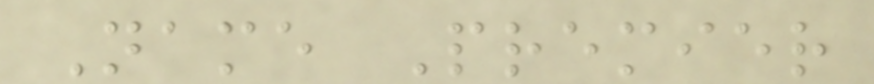Name Premier
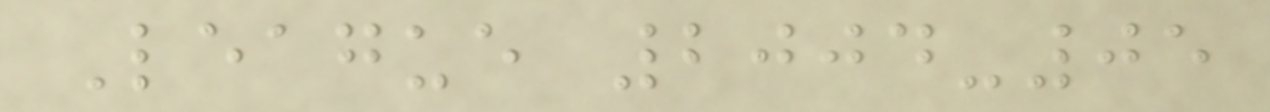League 2004-05
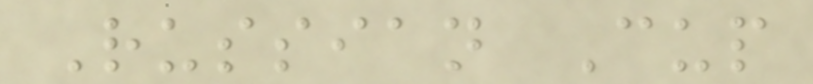Russian Cup
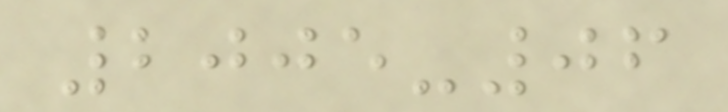2005-06
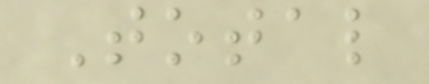Total
